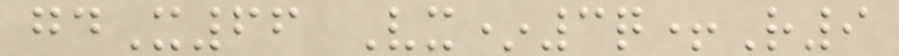gdX66 Vx*3q+R9
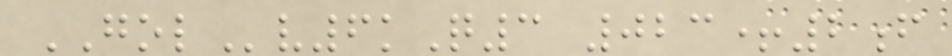GOLv6kQ3 023+2f
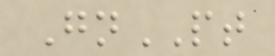GnPT
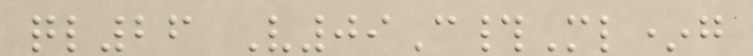ql26 V09C#Ml*g
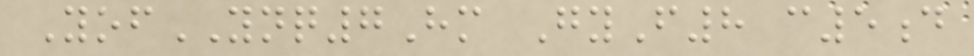YofYNQ7Hm GyF8 c5d
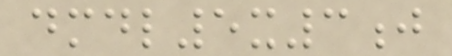dmdl5x3j
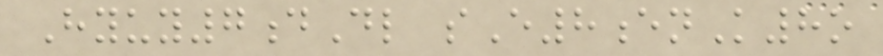Hyuy7dDl sE8enK8o
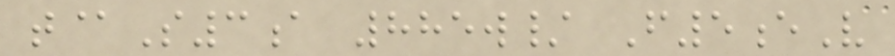t@S3a 885w/ F5eV
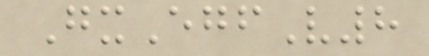GxEgfV8
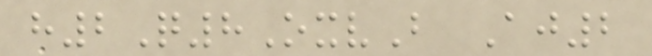h2Q8OxvB Aj2
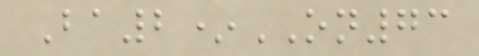Ba2*ON73
